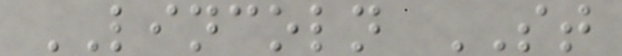LINCOLN ST
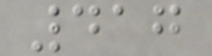417
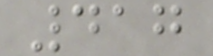417
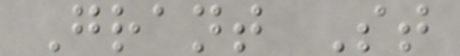Grant St
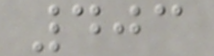403
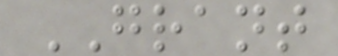GRANT
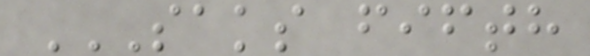SAKS FIFTH
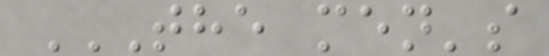THE MEN'S
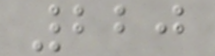220
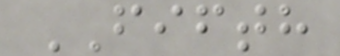FIFTH
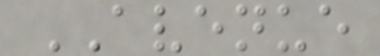AVENUE
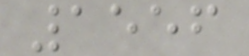1556
